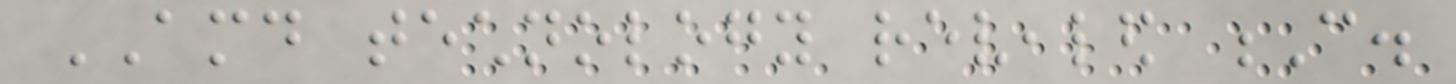AMD technology revealed C.
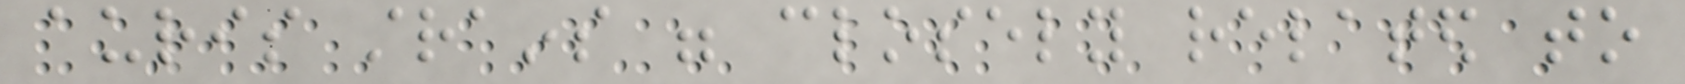auris strains were closely related to
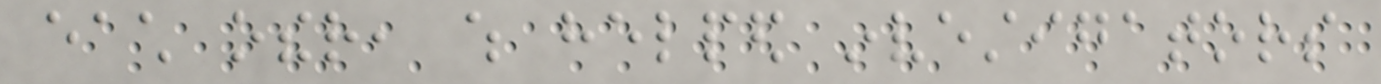each other, which helped investigators
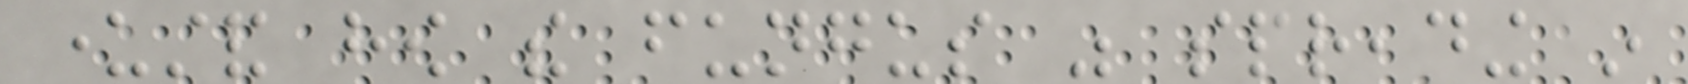understand how the fungus was spreading in
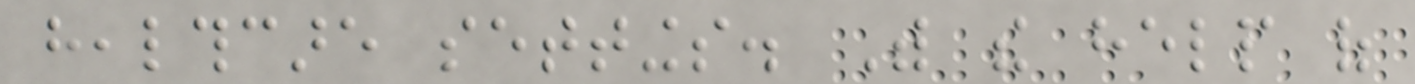healthcare settings. With the help of
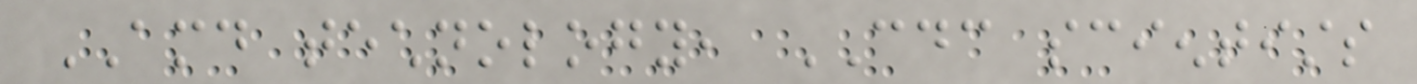AMD technology, CDC scientists
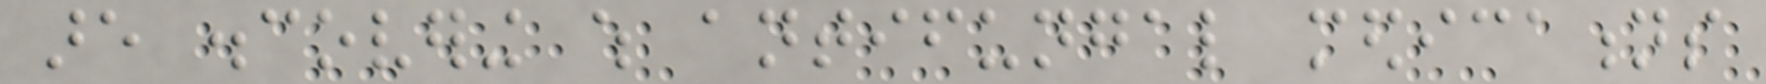are discovering which antifungal medications
